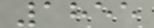1855
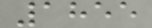1855
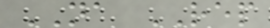NA REP
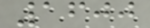1600
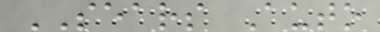SEARS Auto
